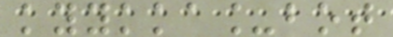kyykka_bot
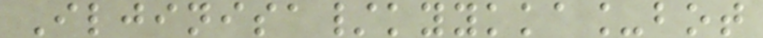Iljinisa/kyykka_bot
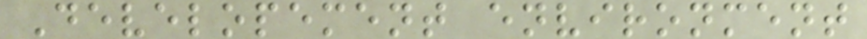Developement environment
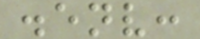.env:
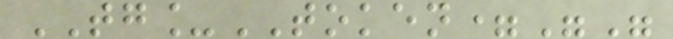TG_TOKEN=""
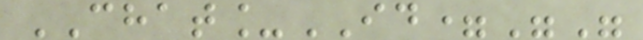CHAT_ID=""
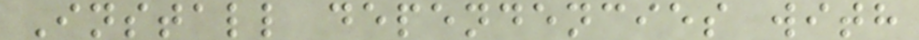Install dependencies with
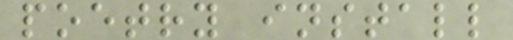poetry install
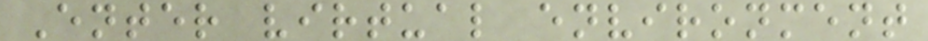Enter virtual environment
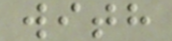with
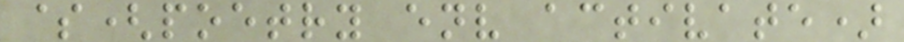$(poetry env activate)
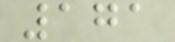171
